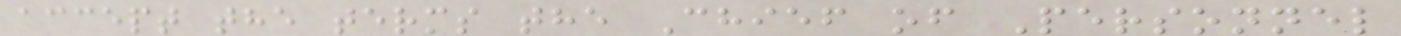accept the terms the Chief of Personnel
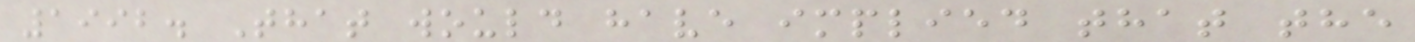1992. That would have implied that the
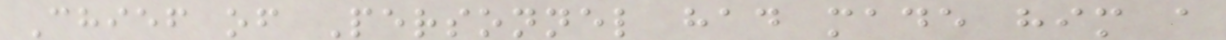Chief of Personnel had made him a
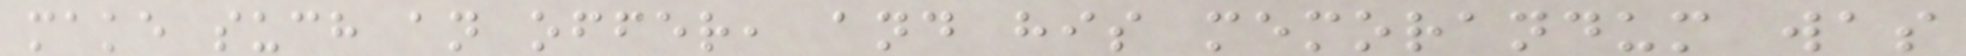make such an offer, and his memorandum was
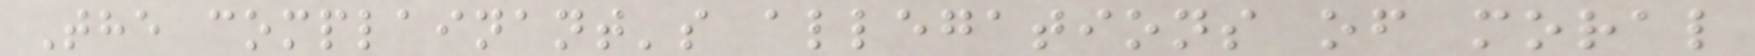The complainant's allegations of moral
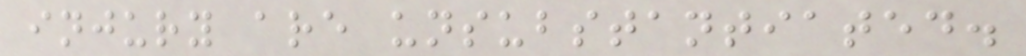injury are unsubstantiated.
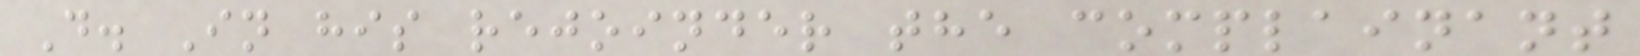D. In his rejoinder the complainant
